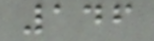146
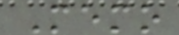Memo
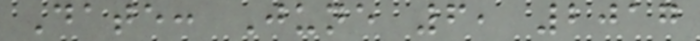Date: June 6, 2017
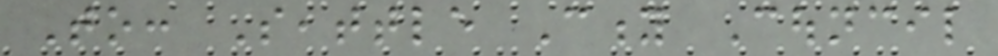To: Seattle City Council
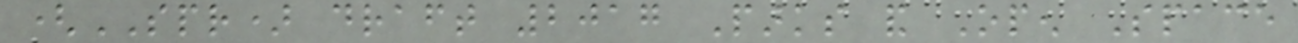(SPR) draft 2017 Parks and Open Space
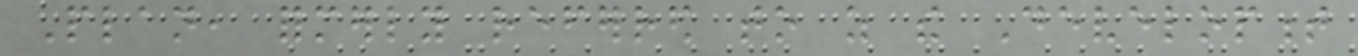Plan, formerly referred to as the Development
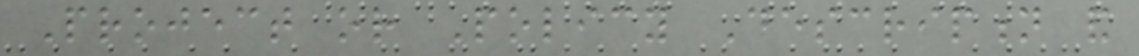Project or Policy Description and
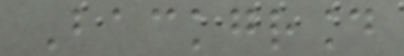Background
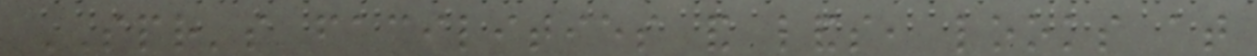SPR's facilities and lands, looks at
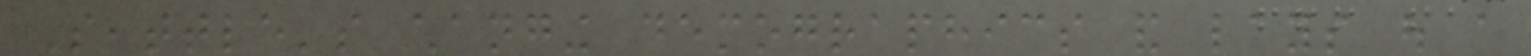Seattle's changing demographics and lays out a
